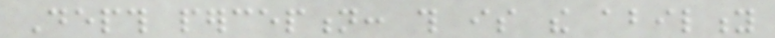Depth perception: this is the ability
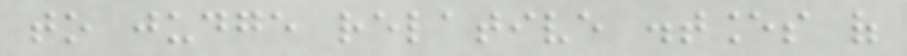to judge relative distances of
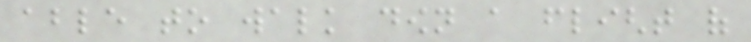able to walk down a flight of
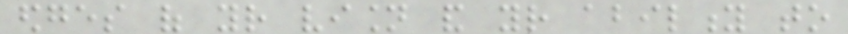edges of your vision and your ability to
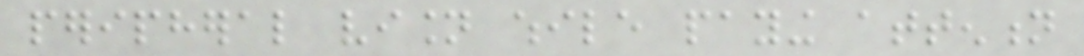peripheral vision while paying attention
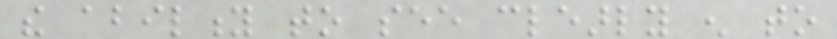the ability to see clearly enough to
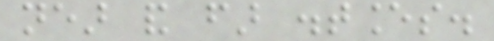near and far distances.
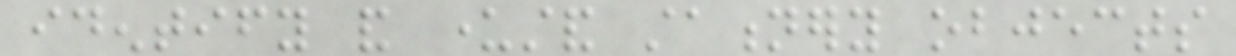identify and understand stationery objects
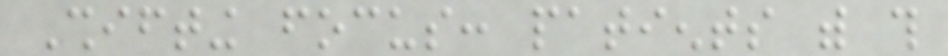Shifting focus: patients with this
